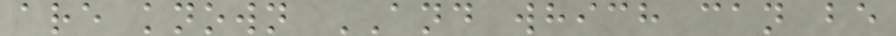are known AND which can be
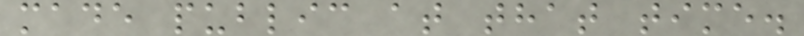made public at that time.
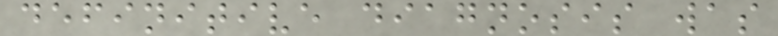definitive diagnosis was
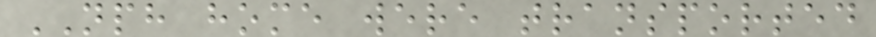NPH home were transported
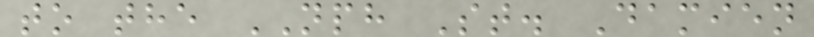to the NPH St. Damien
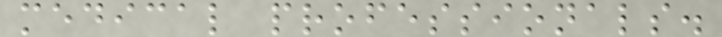medical professionals.
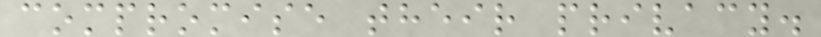compromise their privacy.
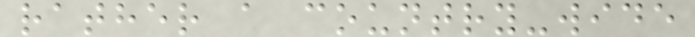rather a country-wide
